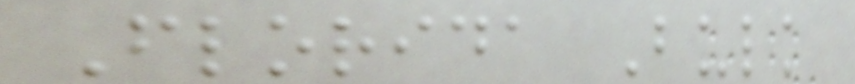Florida Bulk
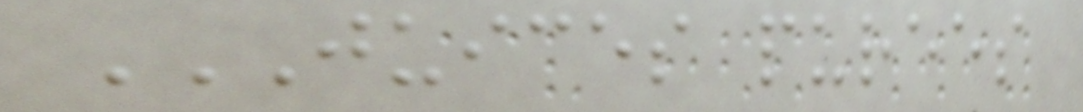JUICES PUREES
